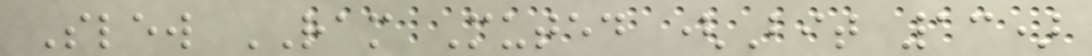Slew RAM Muted (Bit 13)
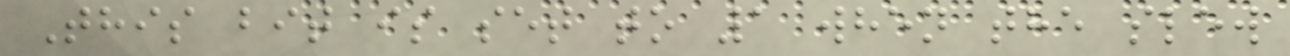This bit is set to 1 when the slew
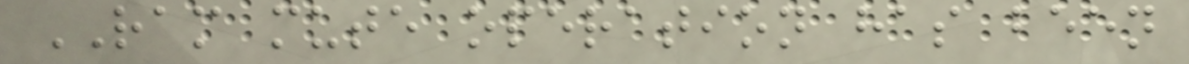RAM mute operation has been
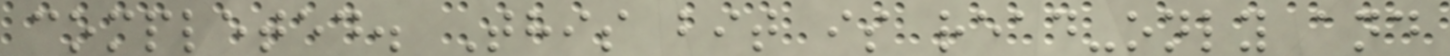completed. This bit is read-only and
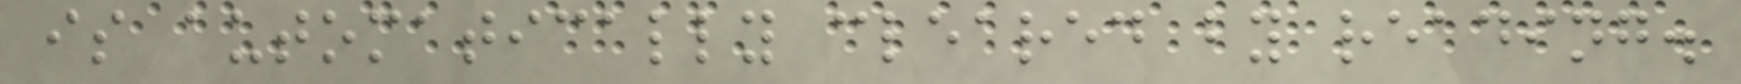is automatically cleared by reading.
